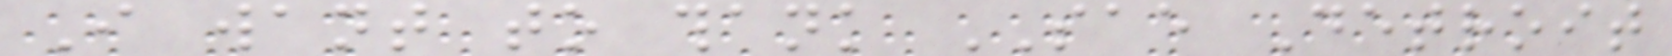I want to thank SAE Detroit
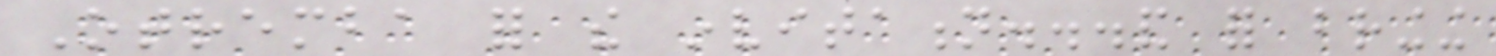Otremba for the invitation...and for bringing
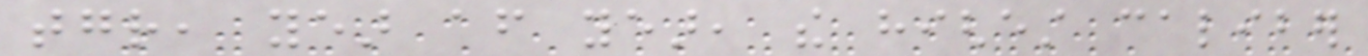together, year after year, the highest caliber
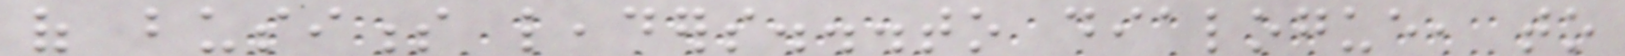of business leaders...to dialogue, to
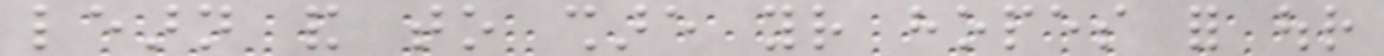learn and to share your hopes for our
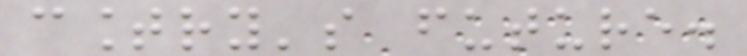country's future.
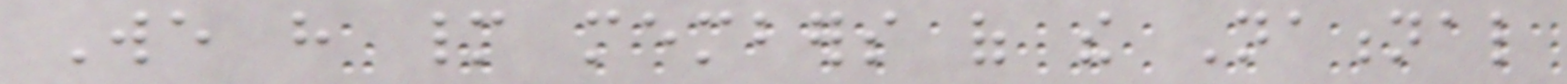We have many members of the National
